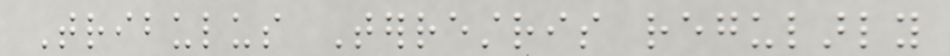Tribulus Terrestris regularly
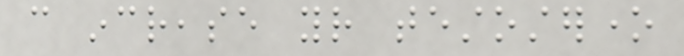can increase your testosterone
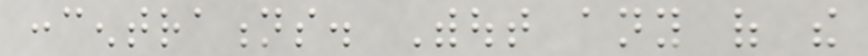concentrations. Without any of the
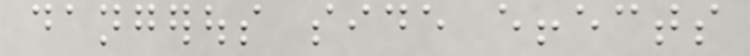dangerous side effects
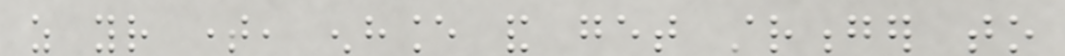as your time, enhance and get stronger to
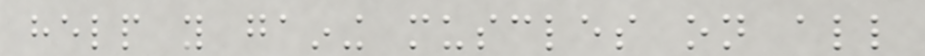help you gaining muscles on all
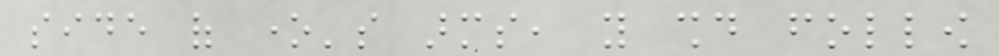side of one's arms, you should follow
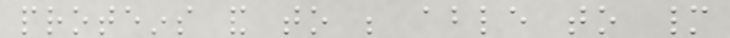proteins and to be able to many
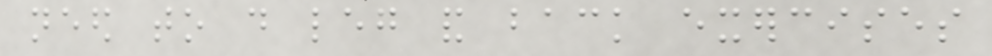need to do leg and back exercises
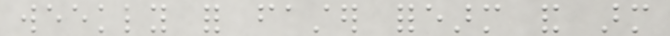weekly for faster forearm and arm
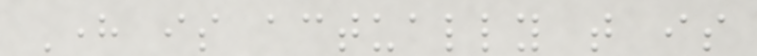Here is actually that is
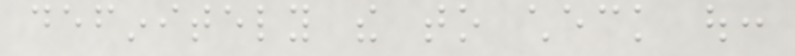definitely the to check out:
